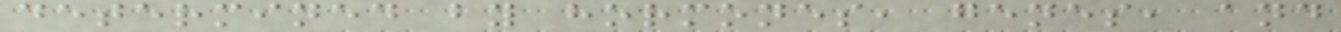determined by hormones, genes, and
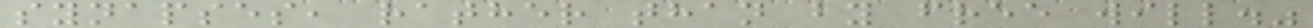synapses, rather than by free will."
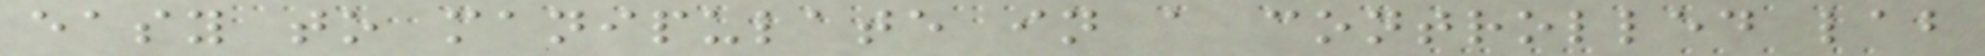easy to manipulate in a controlled lab
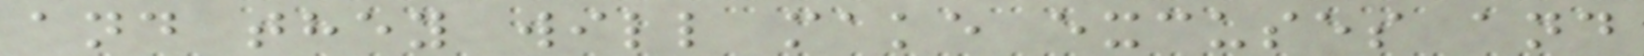and they will make excuses and
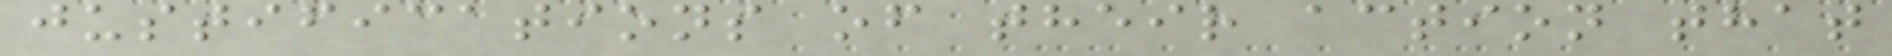justifications of their action that
